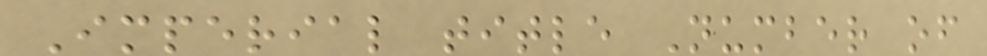Imperial title Number of
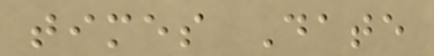times Date
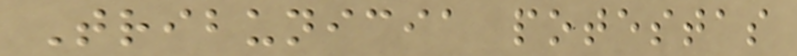Tribunicia potestas
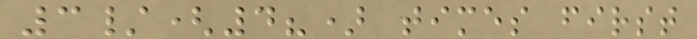3/(4?) times first
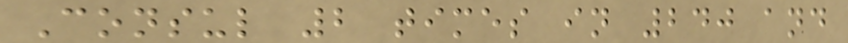Consul 2 times in 240 and
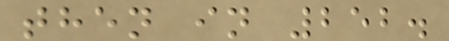then in 252.
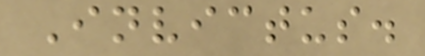Invictus.
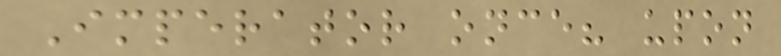Imperator once? upon
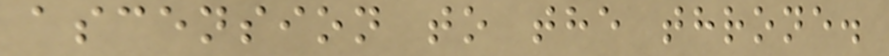ascension to the throne.
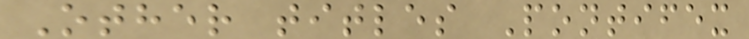Other titles Pontifex
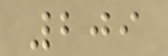209
